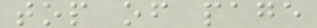top of page
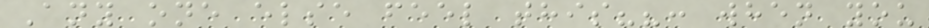Any one else feel this??: when you
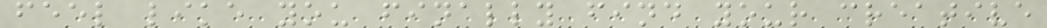feel like you finally find your creative
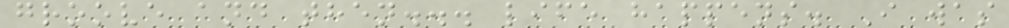groove and then... life happens. I was
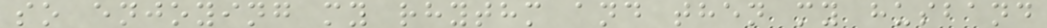so enjoying my rhythm and then my husband
